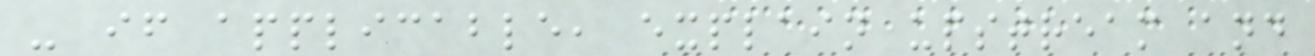- if applicable, explain upstream and
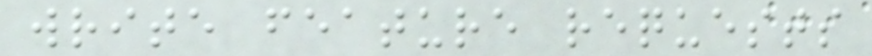write feature requests
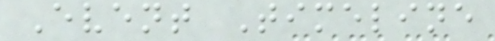Event Timeline
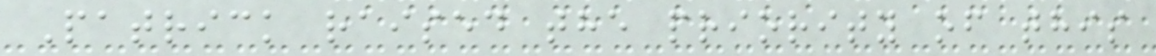Patrick raised the priority of this
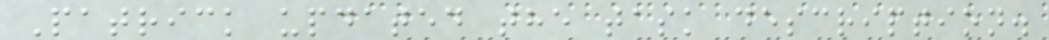Patrick updated the task description.
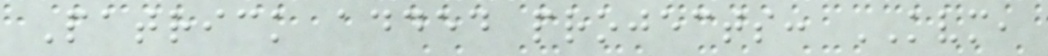Patrick added projects: KVM,
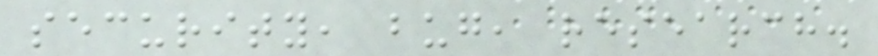security, bug, research.
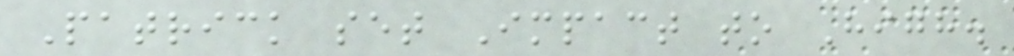Patrick set Impact to High.
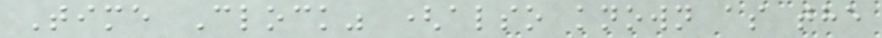Time Clock" (also known as the
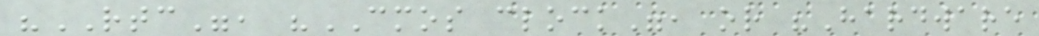"RTC", "CMOS clock", or "Hardware
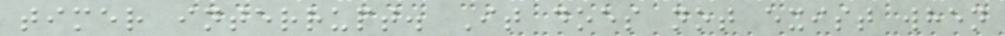timer interrupt. It does not exist when
